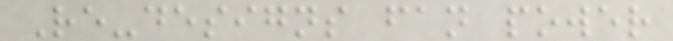Re-designs fan power
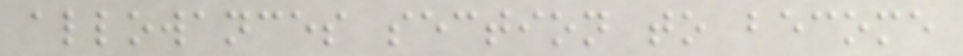allowances section to become
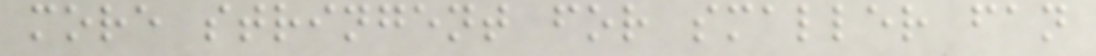more stringent for smaller fan
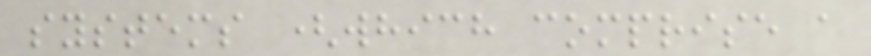systems (which comprise a
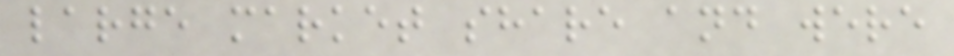large market share and were
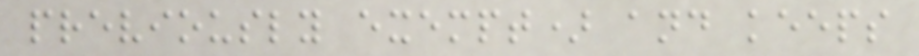previously exempt) and keeps
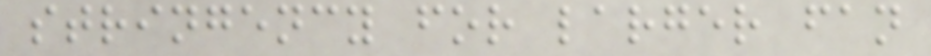stringency for larger fan
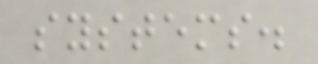systems.
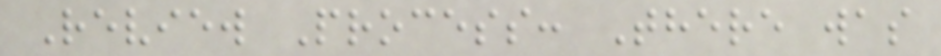Review Process: There was
